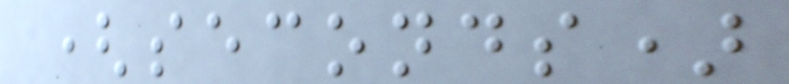(seconds)
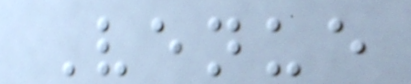Venue
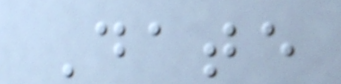Date
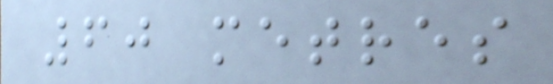60 metres
